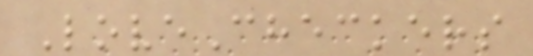LoveCheckers
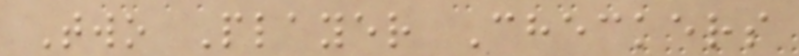Two Player Checkers
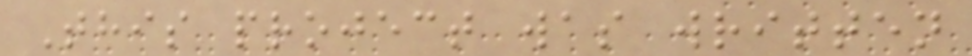This project was written
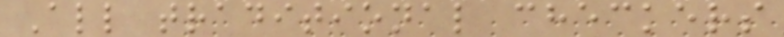All traditional checkers
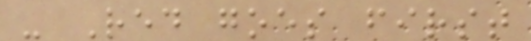- Red goes first
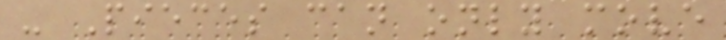- Pieces can only move
